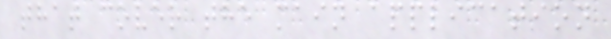that cover the main application
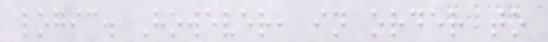logic. However, in order to
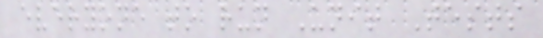everyone to run Unit Tests
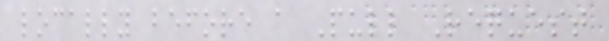locally before a Pull Request
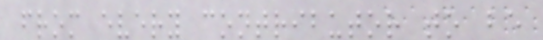from every contributor to be
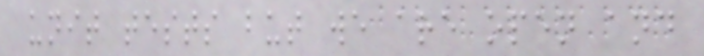unit tests but we are open and
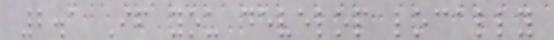2.1 If you develop locally
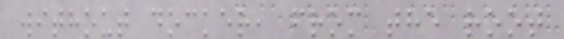without docker, from the root
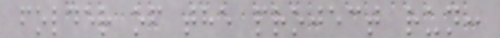folder of the project run:
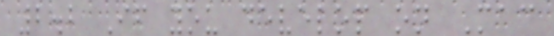2.2 If you develop on Mac
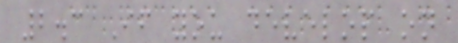2.3 If you develop on
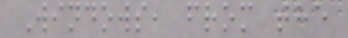Windows, from the
